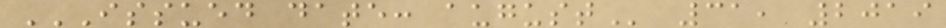ISSUED DATE: AUGUST 31, 2019
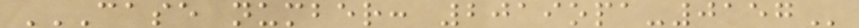CASE NUMBER: 2019OPA-0157
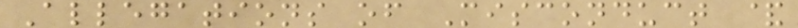Allegations of Misconduct &
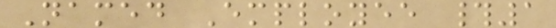Named Employee #1
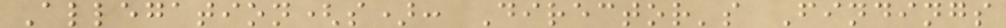Allegation(s): Director's Findings
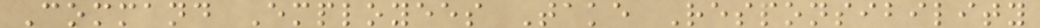Command Employees Take Responsibility
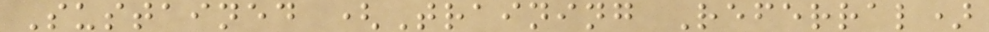Sustained (Training Referral)
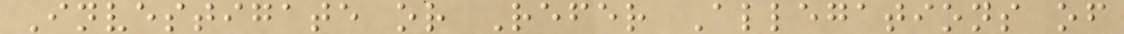Investigate or Refer Allegations of
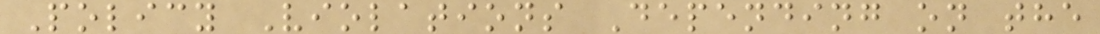Policy Violations Depending on the
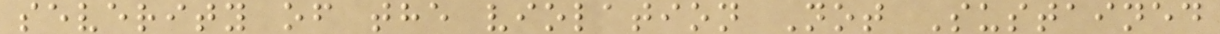severity of the violation Not Sustained
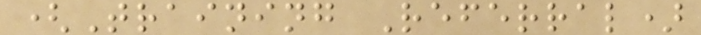(Training Referral)
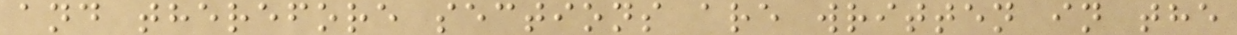and therefore sections are written in the
